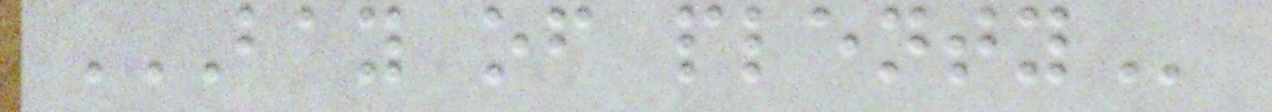BAY OF PLENTY
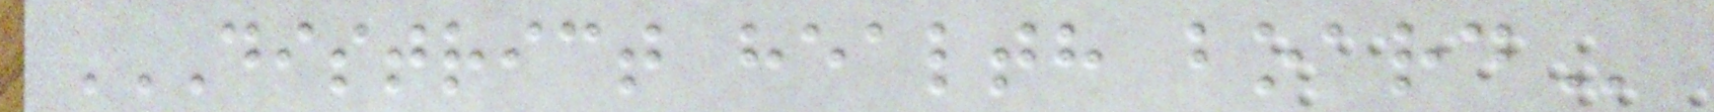DISTRICT HEALTH BOARD
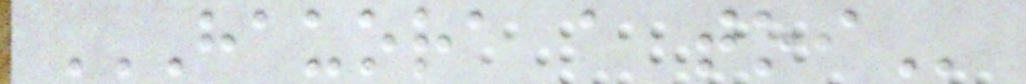HAUORA A TOI
